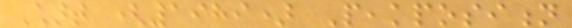Chart (1989) Peakposition
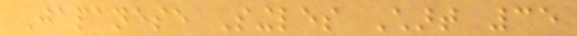Japanese Singles Chart 35
